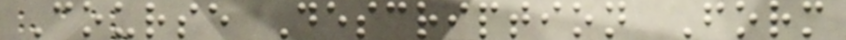Course Description Form
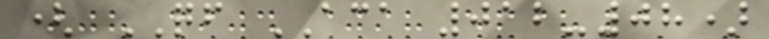( QF ACA 012-08)
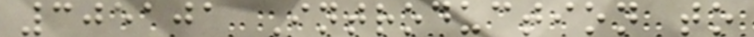305101 Introduction to
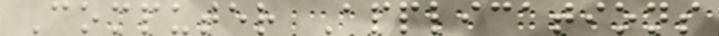Computer Applications
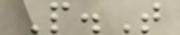P.T
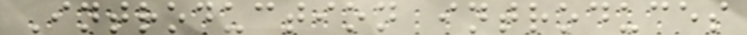Introduction introduces
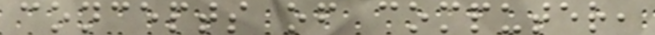concepts of computer,
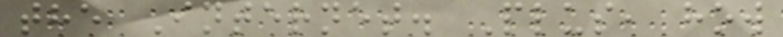the Internet. Plus, how
